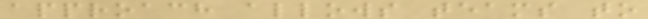approach allows teams to
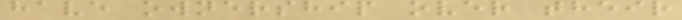have ownership over their
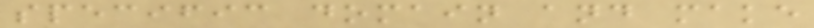specific domain and make
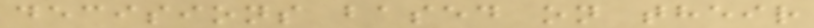decisions based on their
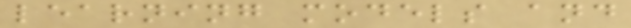learning models and
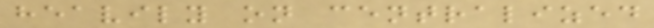heavily on centralized
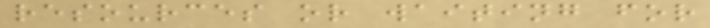resources or waiting for
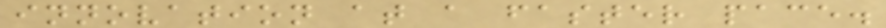innovation at a faster pace.
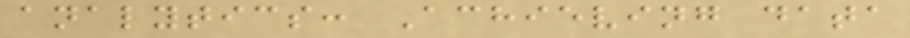analytics: Achieving data
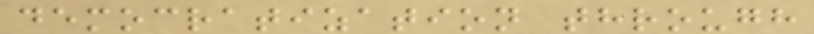democratization through
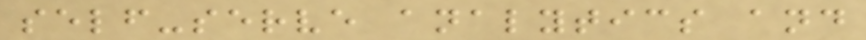self-serve analytics and
